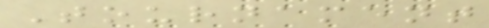Tournament
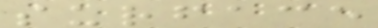surface
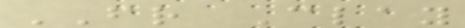FR Clay
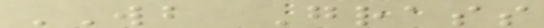WB Grass
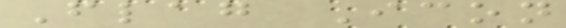Flag Icon
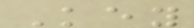Key
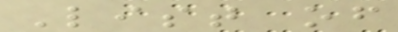List of
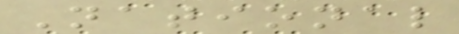National
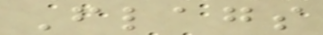Flags
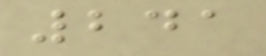241
